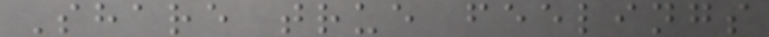Share true feelings
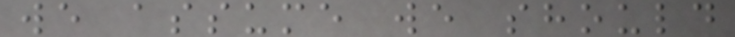we assume we should
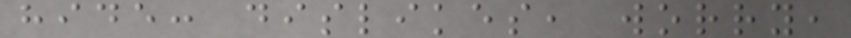hide: dislikes, worry,
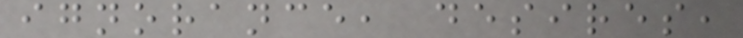ignorance, desires,
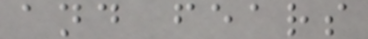and fears
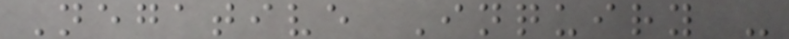Negative Inquiry -
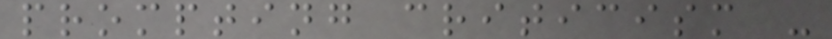prompting criticism -
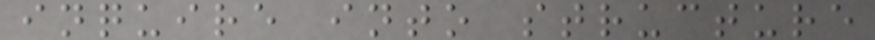inquire into structure
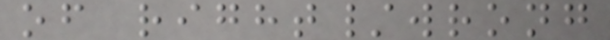of right/wrong
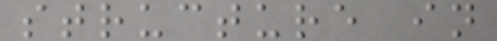structure in
